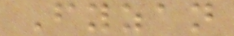Fyzan
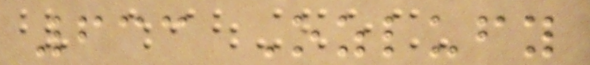633 Ozlufy
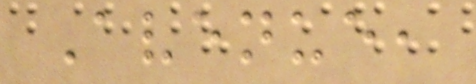Avenue,
